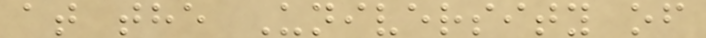at the University of
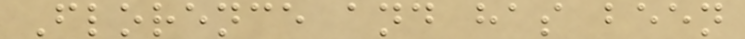Florence and has been
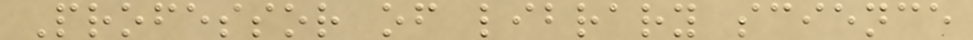Professor of library science
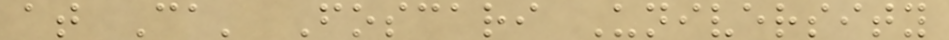at Ca' Foscari University
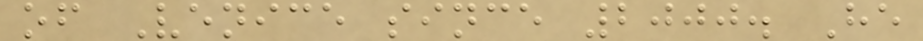of Venice since 2000. He
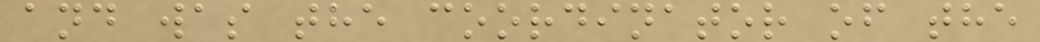and was the coordinator of the
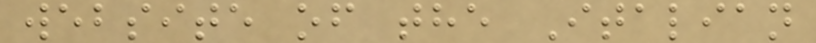website of the Italian
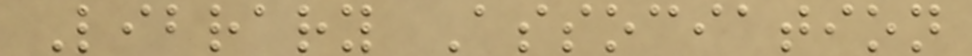Library Association
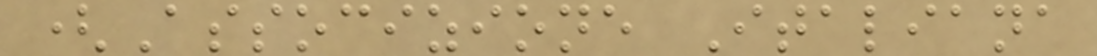(Associzione Italiana
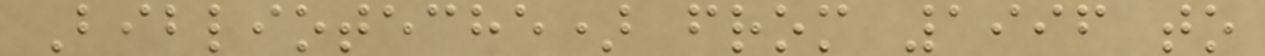Biblioteche) from 1996 to
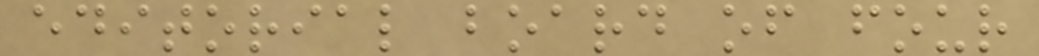editorial board of four
